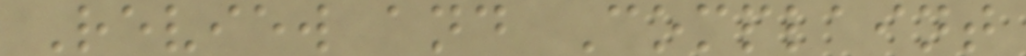Review and Complaint
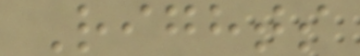Rights
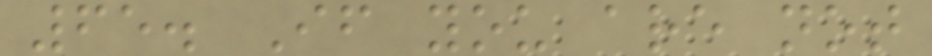65. If you are not
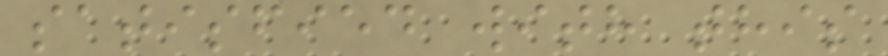satisfied with this
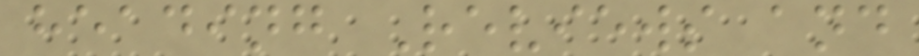heading Reviews and
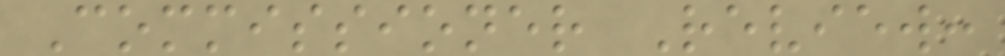Commissioner Review:
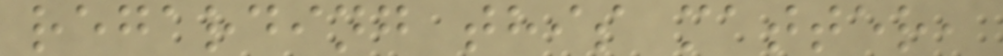regarding this matter,
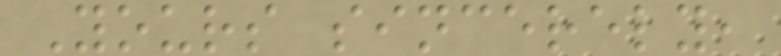Yours sincerely,
